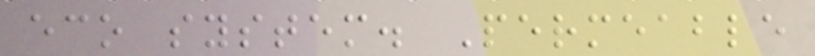eco system. Permeable
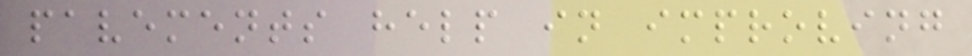pavements help in improving
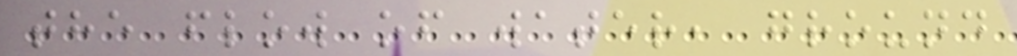the flow of water, ground
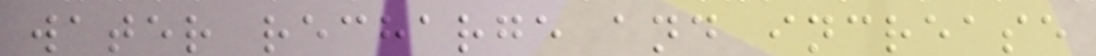water recharge and increase
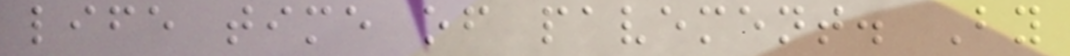life time of pavement. By
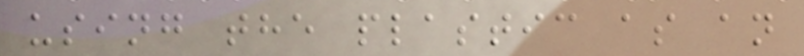using the plastic as an
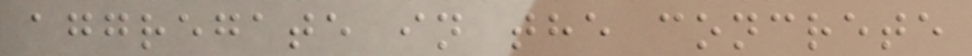aggregate in the concrete
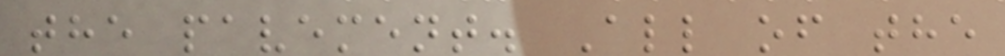the pavement. All of the
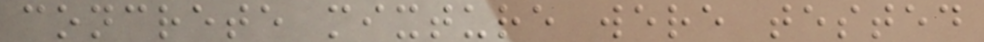concrete mixture were tested
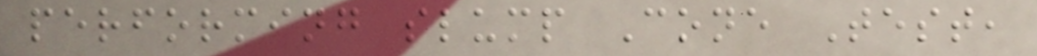performing slump Cone Test,
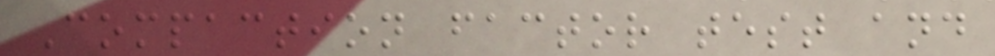Compaction factor test and
